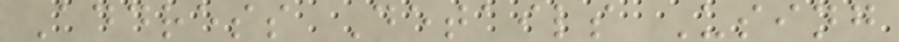Address Details Using
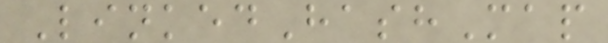LinkedHashMap
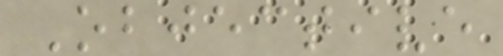Objective
